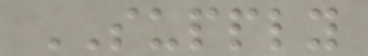SUPPLY
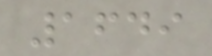1649
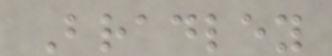Bradley
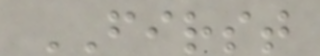FIRST
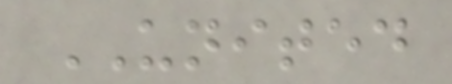UNITED
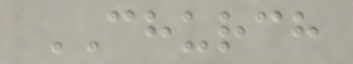CHURCH
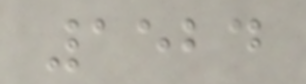1524
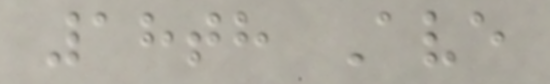18th Ave
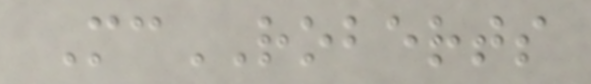McROBERTS
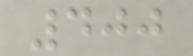400
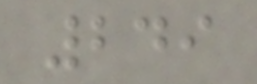249
